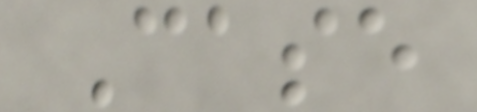Case
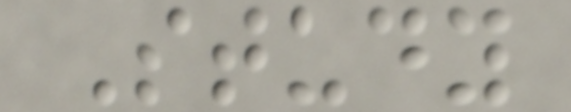Study
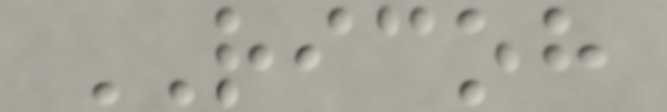RICOH
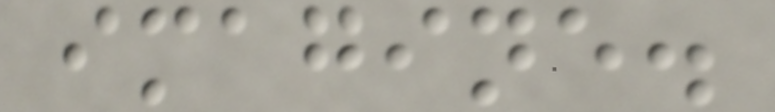imagine.
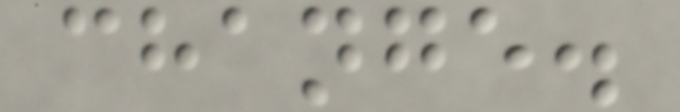change.
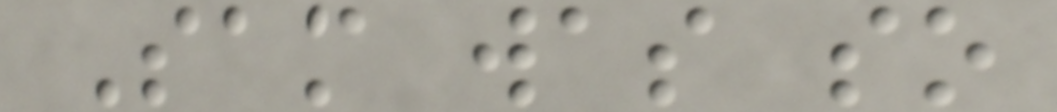Sam was so
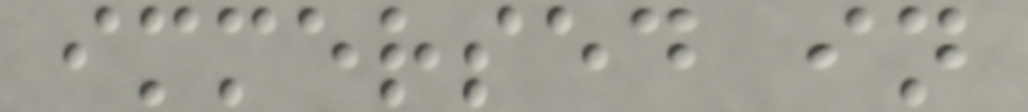immersed in
